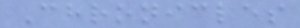Chronicles
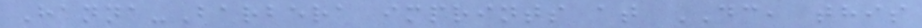Hanna-Barbera imprints at DC, this
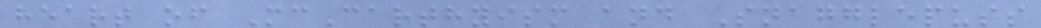heart of McCarthyism and Snagglepuss
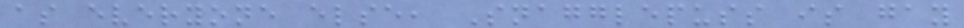as everyone else, Snagglepuss is gay
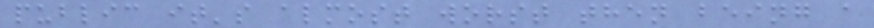public it's almost worst then being a
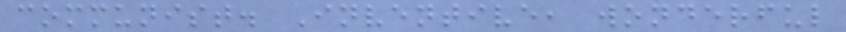communist. Inventive, wonderful
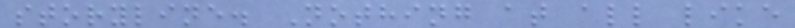storyline. Nothing at all like
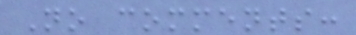No comments:
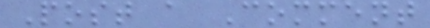Post a Comment
